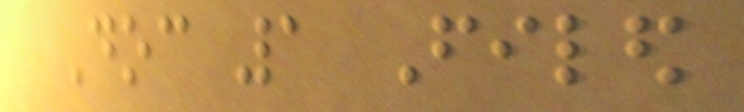Doc 1 Filed
